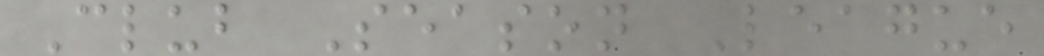Club Season League
